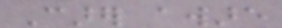Carer aware
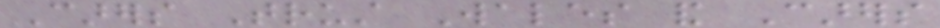Carers Trust Wales and Carers
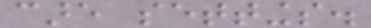care settings.
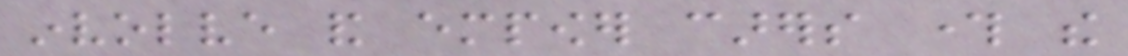involve and empower carers through the
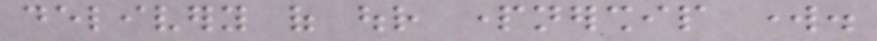delivery of our partnership work.
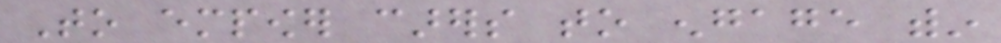To empower carers to engage within
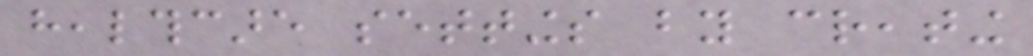healthcare settings by creating
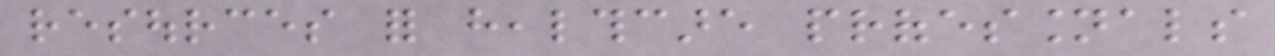resources for healthcare professionals
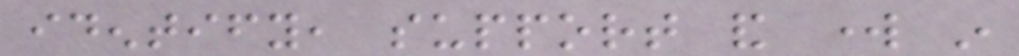identify, support and work in
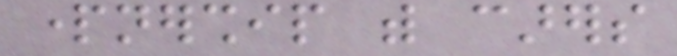partnership with carers
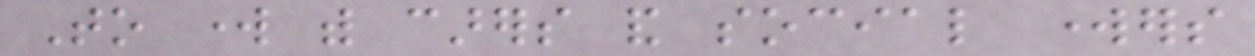To work with carers and social workers
